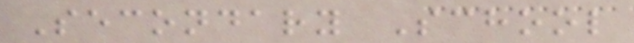Secondary School
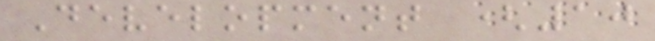Development (10
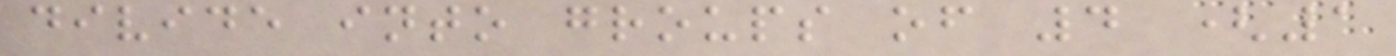divide into groups of 4 (1
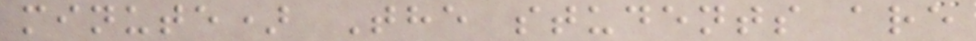minute) The students are
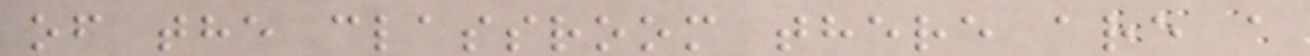of the classroom there are a
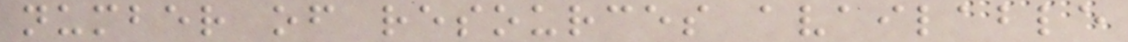number of resources available
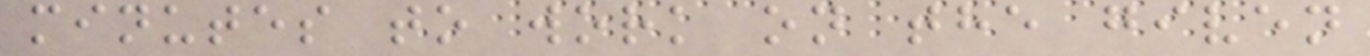minutes to work on the given
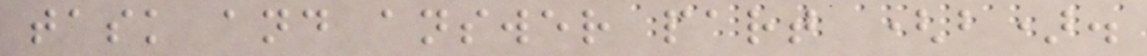task and answer part (b).
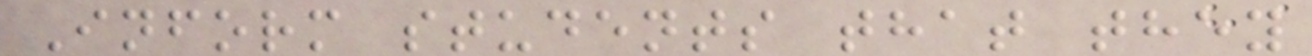Inform students that they
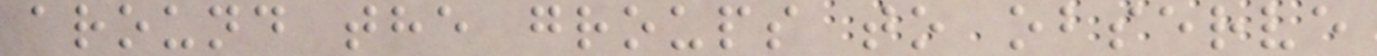around the groups to observe
